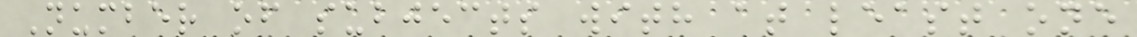Number of subjects with at least one
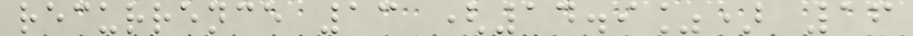recurrence 13 (14.9%) 16
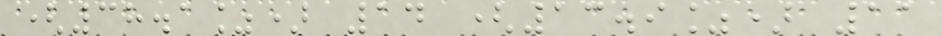(38.1%) 14 (13.9%) 11
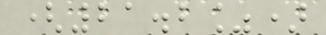(21.2%)
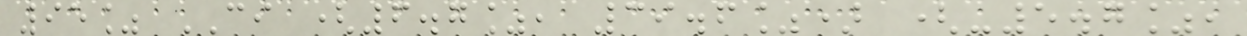95% CI (6.7%, 39.6%) (-5.7%,
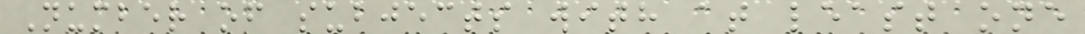Number of subjects with at least one
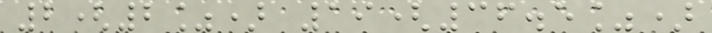2(2%) 19(36.5%)
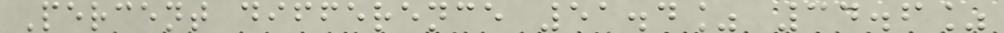Percent difference 51.4% 34.6%
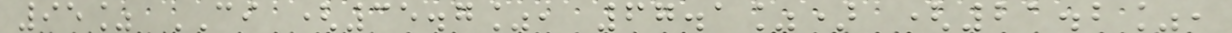95% CI (35.7%, 67.1%) (21.2%,
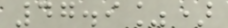47.9%)
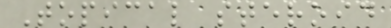Topical steroid
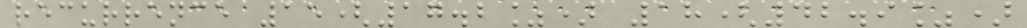recurrence 15(17.2%) 18(42.9%)
